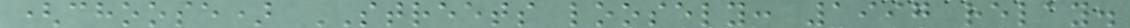(choose) STREETS loosely: 1997 relay.
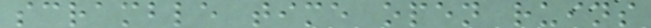scramble time open ruins
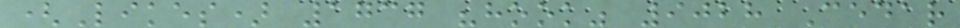(Likes) 1737 "hook" 9028 Cedar
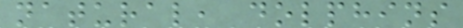natural, dolphins
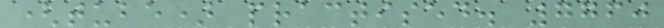(tube) practised. 7760
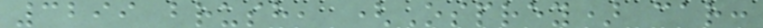3299 brush, (Osprey) car:
